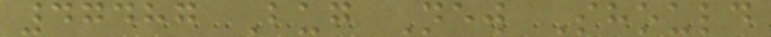47487 Bug New Should
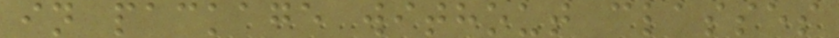in package without classes
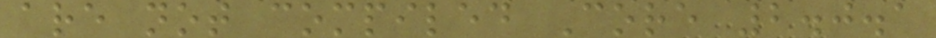are not compiled Core 2.0.1
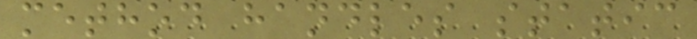method handles static
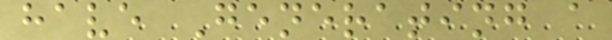have Generating a
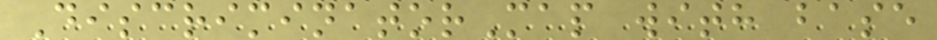DiscriminatorMap with base
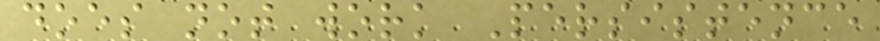does not work Persistence
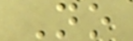No
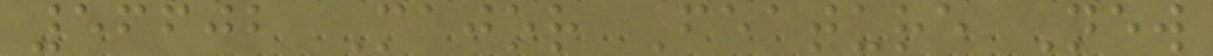56602 Major Feature New
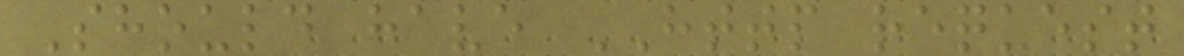Should have HTTP request
